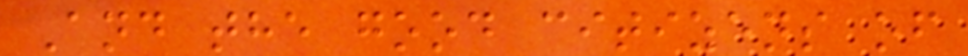And the good citizens of
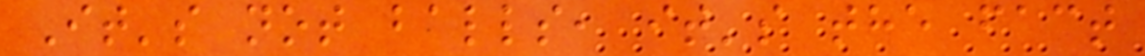It's not balls, it's the fact
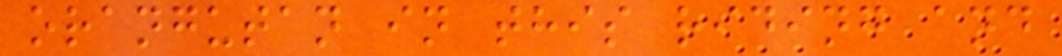orangutan in this riding and
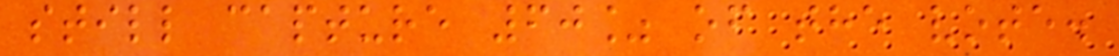still capture 60% of the vote.
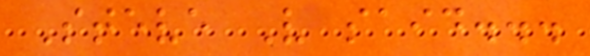Steve V said...
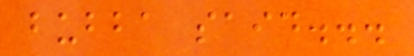bubba said...
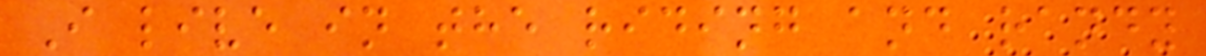I live in the riding and randy
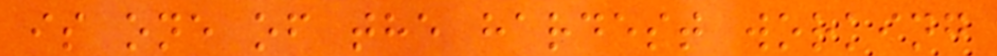is one of the hardest working
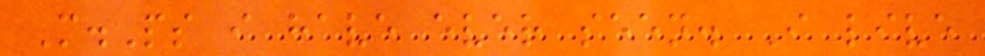M.Ps i have ever seen. I live
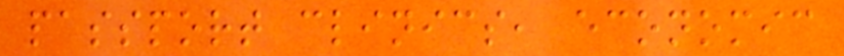passport clinics, economic
